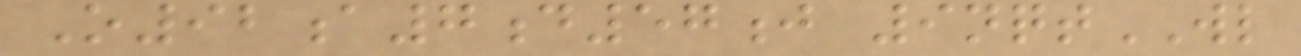O92a7d57j 9nqtWL
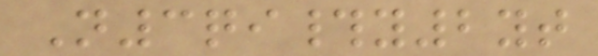N3qi#y2yt
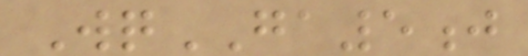WqGA5j
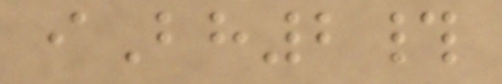iBh2#
